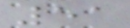51
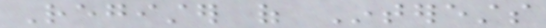Register of Interests
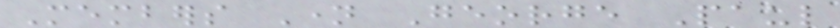Members Name George Paul
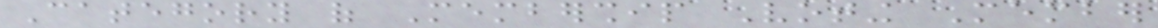Category of Membership Voting Member
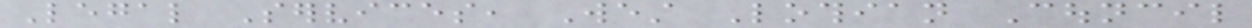Legal Services, West Lothian Council
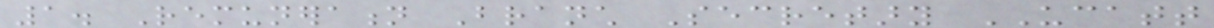1. Remuneration Branch Secretary UCATT
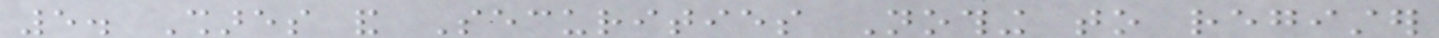5. Shares and Securities Nothing to register
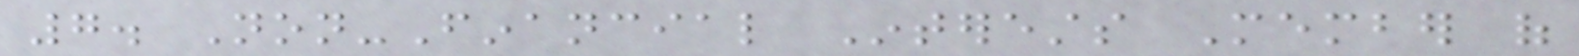7. Non-Financial Interests Member of
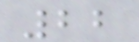22
